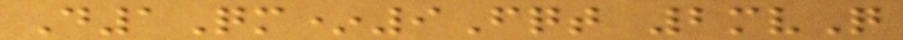D1Qm*9Fqt 2mvQ
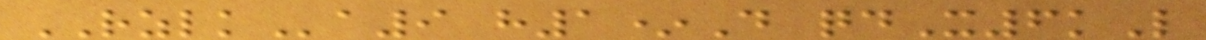RZLKa9 h1*D qdX6kL
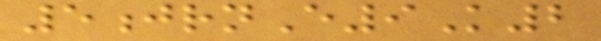5jrnE9K2
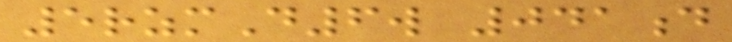5rzmD6w 041d
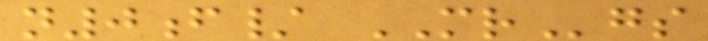n0f/ MRgs
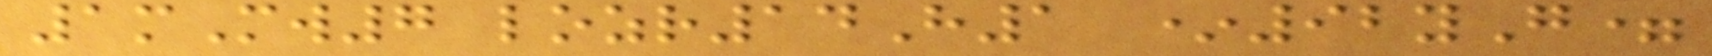1mMw7 lozr14H1 *92yG=
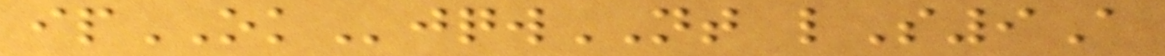ipOKjqwNT lS9A
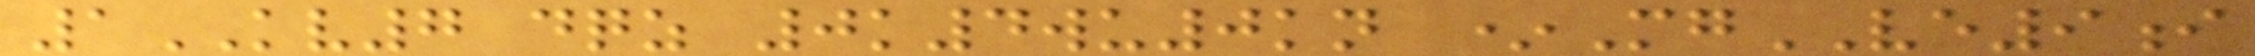1KV7 dqz 0k4wu0kn *MgVE9i
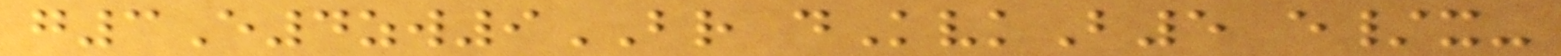g3E4zw9BR dKvkB5 e/x-
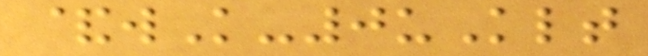&wK-0uKlt
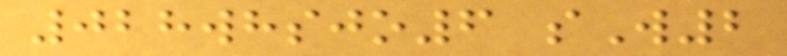028whsjo6 sW2
